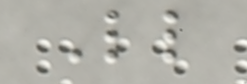Little
